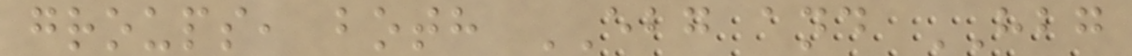groups, both EBG and HBG
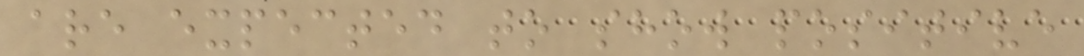are expected to show positive
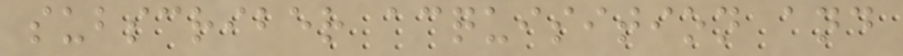subscriber acquisition and
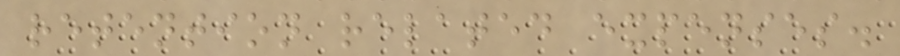retention related expenses.
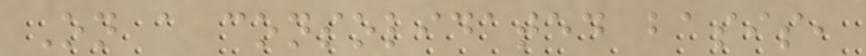On a consolidated basis,
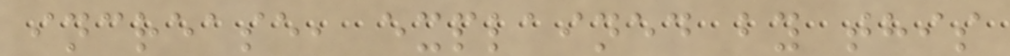increase, explained by this
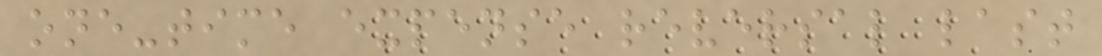one-time expense reversal last
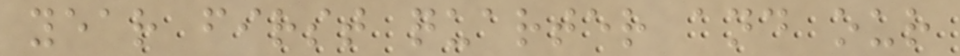year first quarter and our
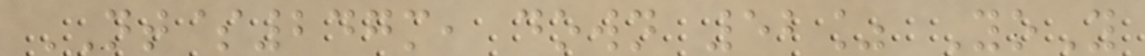NT$247m, down 52% YoY
